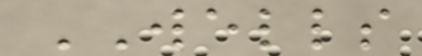WELLS
